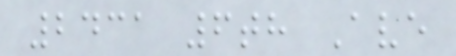2431 6th Ave
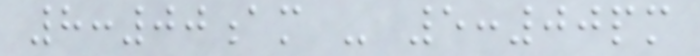8:00am - 5:00pm
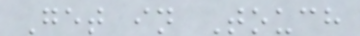Get in Touch
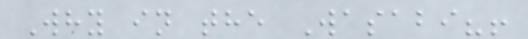Why in the Wasabi?!
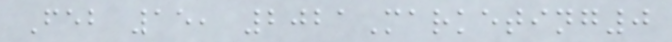Feb 15, 2021Marketing0
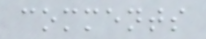comments
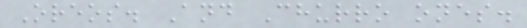Oreos. And Churro ones.
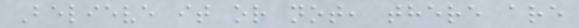Believe it or not, there are
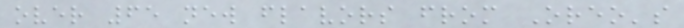over 65 new flavors from Oreo's
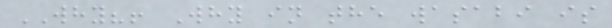WHY?! Why in the wasabi is
